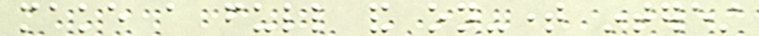make a full and on-time interest
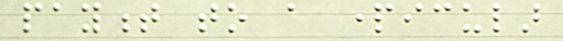payment to a particular
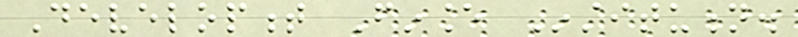Development Finance Institution.
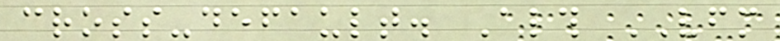cross-default. Although VFM
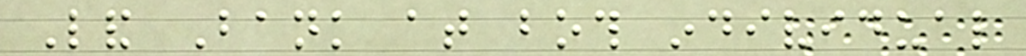Land Bank at both individual
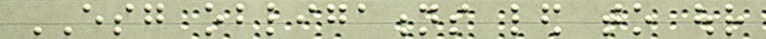ESG obligations led to our
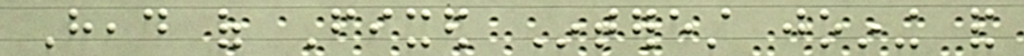Head of Fixed Interest joining and
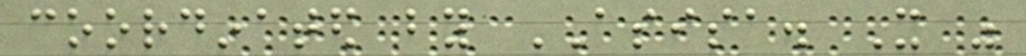coordinated by ASISA. It was
